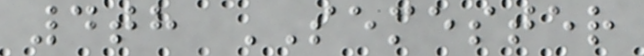4th SEMESTER
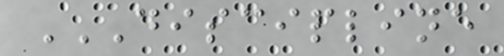DISCIPLINE
